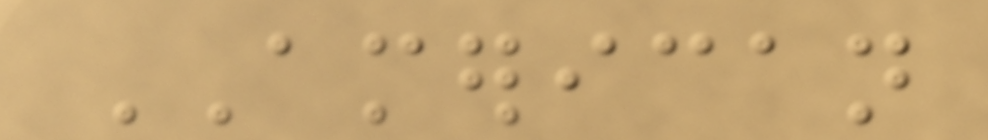AMERICAN
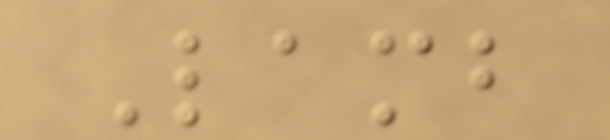Lamb
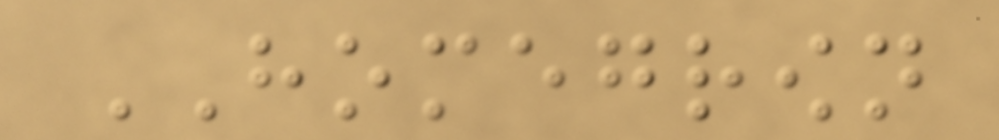HOMEGROWN
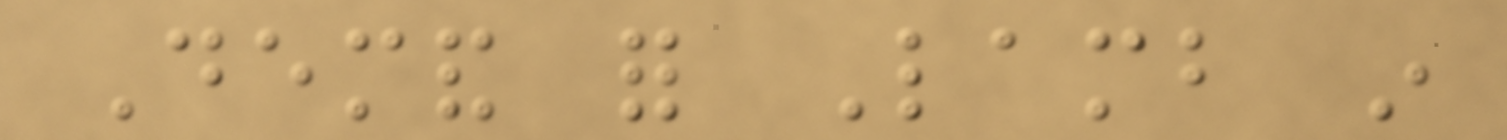Demand for Lamb in
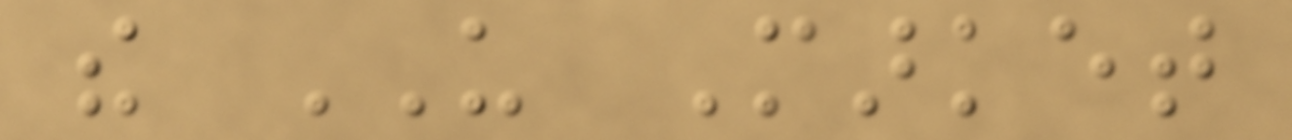the US Market
